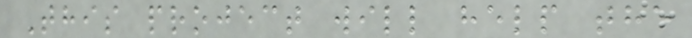This project will help the
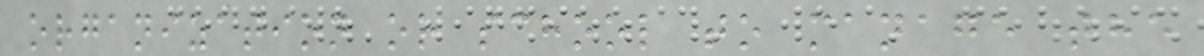organization or school to manage the
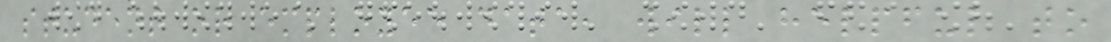student or employee data, will helpful to
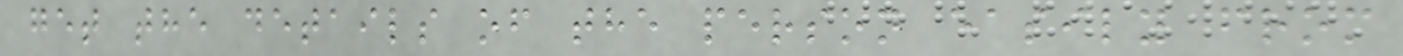get the details of the person easily from
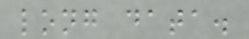long data.
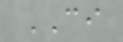CI
